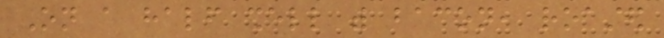On a half shell with bacon, roasted
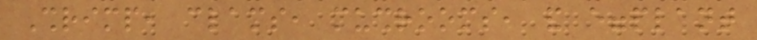Shrimp, clams, mushrooms, and eggplant
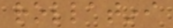rollatini
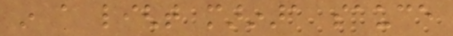in a light marinara sauce
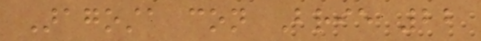Aragosta con Brie 22
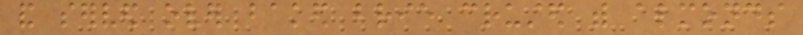and served over baked brie crusted with almonds
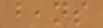beans
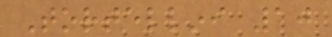Tortellini 10
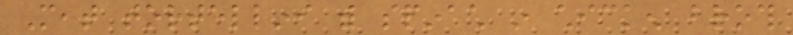Meat tortellini with spinach in chicken broth
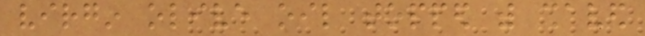virgin olive oil topped with shaved
